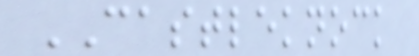CASTLEKNOCK
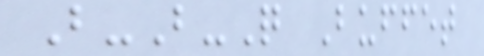B-B-Q Buffet
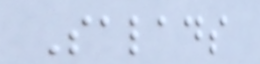Salads
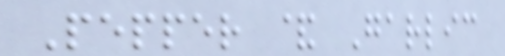Pepper & Garlic
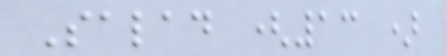Salad (13 )
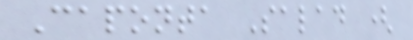Caponta Salad (
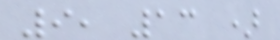9, 13 )
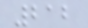212
